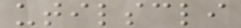utilscli
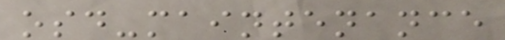osd-maintenance
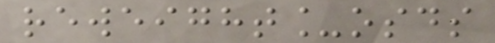reweight_osds
